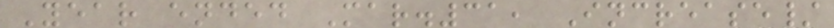Year ended Mar.31, Increase/
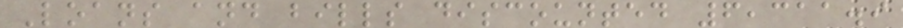Loans and bills discounted 6,311.9
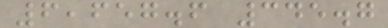6,657.6 345.7
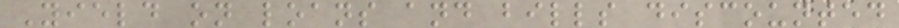Yield on loans and bills discounted
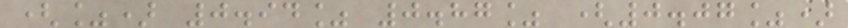(%) 0.94% 0.87% (0.07%)
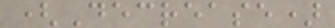(Decrease)
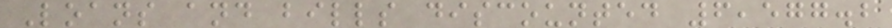Loans and bills discounted 6,577.2
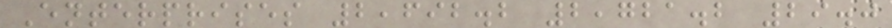Enterprises 2,692.2 2,721.2 29.0
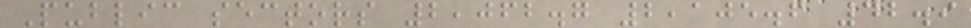Public sectors 2,062.7 2,105.6 42.9
